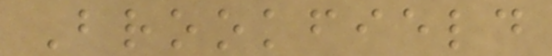Brookfield
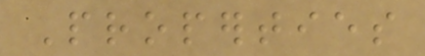Properties
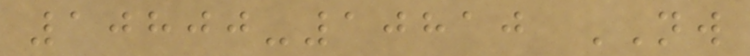10800-10810 NW
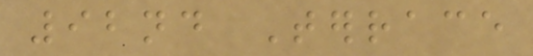92nd Terrace
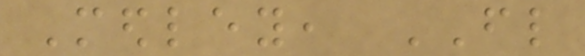Medley, FL
